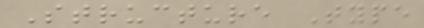Structure Type
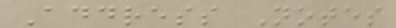Address Notes
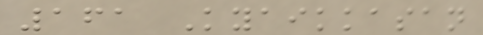161 Kyaikkasan
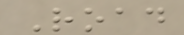Road
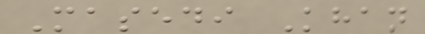Masedi Khan
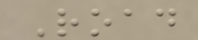Road
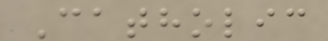Catholic
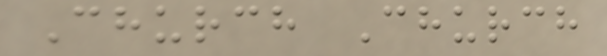Church Church
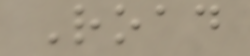Road
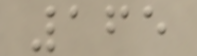165
